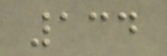134
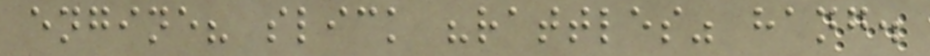engine? slick "rattles" hang.
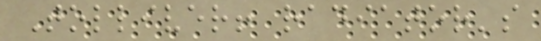Tolliver! radiator's
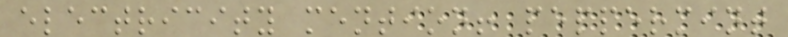electricity mention! peppermint
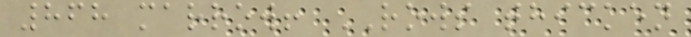868 marrow! ROWS thicken
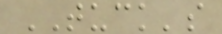TUCK's
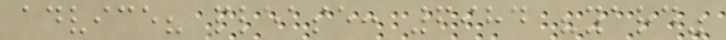advice? please: 6984 "yard"
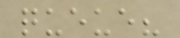queue?
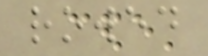rowed
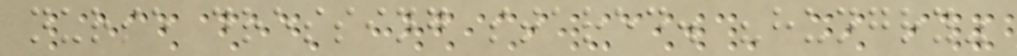nurse dressing stared. "hungry"
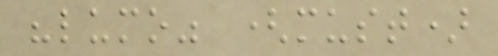"lumo" (must)
